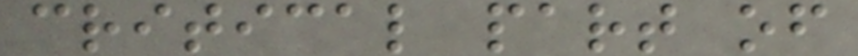critical part of
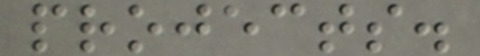projects.
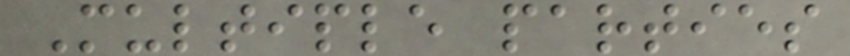Multiple parties
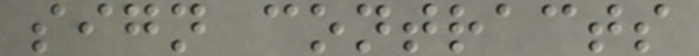sign contracts
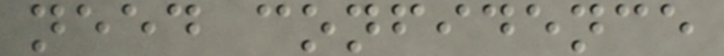need confidence
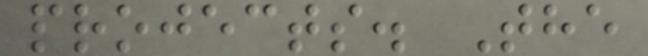projects. The
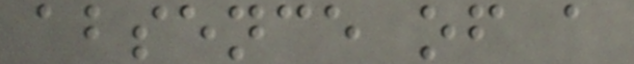absence of a
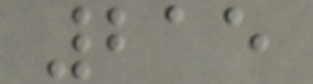215
